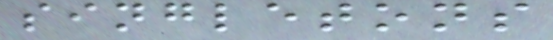singletons
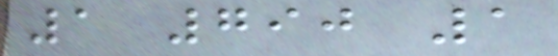1 790 1
